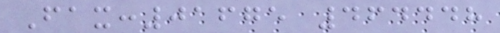Fax:01675 464448
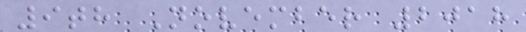9th November 2018
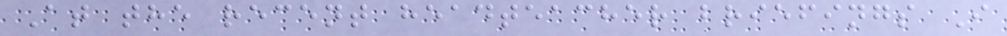At the recent headteacher briefings I
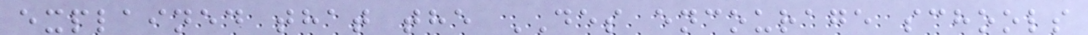explained that the DES encourage schools
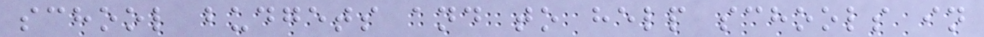school budgets and to help schools in
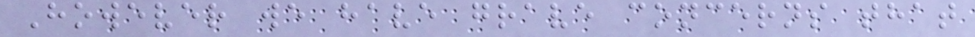However we have grave concerns that
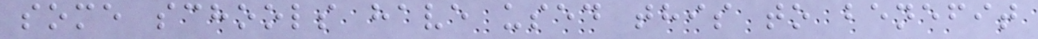some schools have used this to benefit
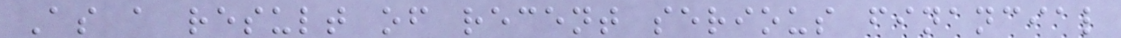As a result of recent serious financial
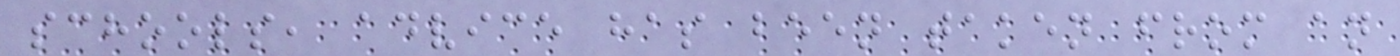schools, advice has been taken from an
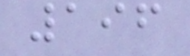196
